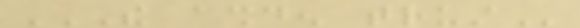THE ASHDEN TRUST
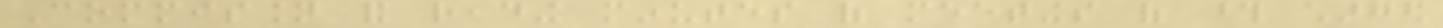Commission and reading minutes of meetings of those charged
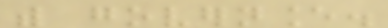with governance.
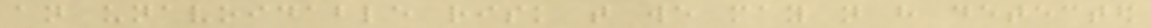an unavoidable risk that we may not have detected
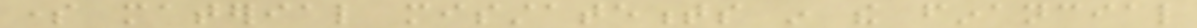some material misstatements in the financial
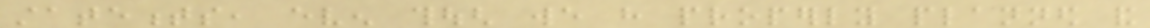statements, even though we have properly planned and
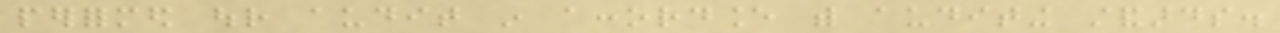performed our audit in accordance with auditing standards.
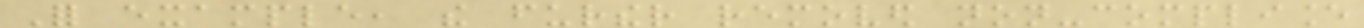For example, the further removed non-compliance
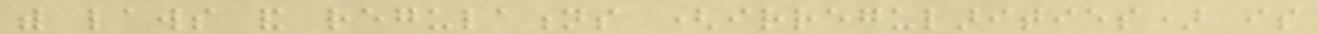with laws and regulations (irregularities) is
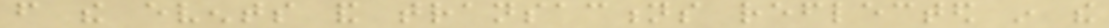from the events and transactions reflected in the
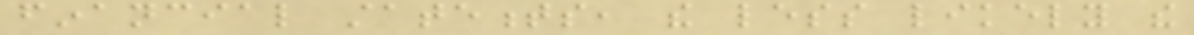financial statements, the less likely the
